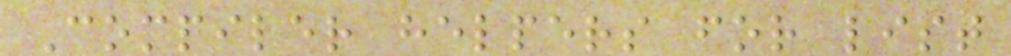Compiler helpers for list
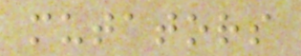mutators
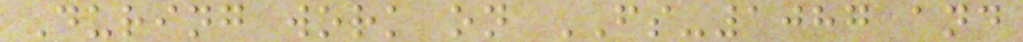During work on FS-1087 and
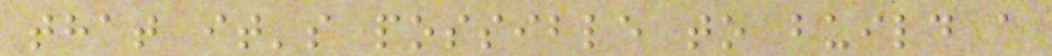that it's possible to build a
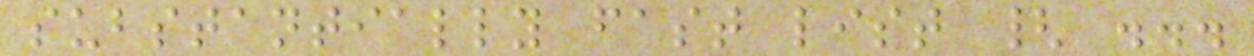substantially fast list { ...
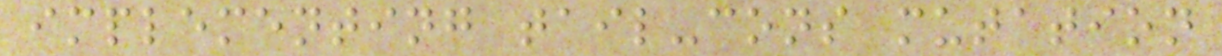implementing tail-cons mutation
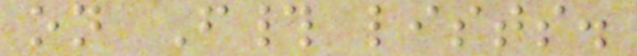on F# lists.
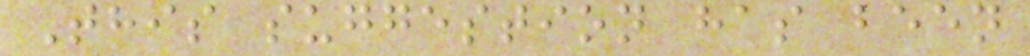This suggestion has been
